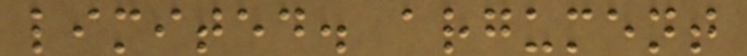limited. argument
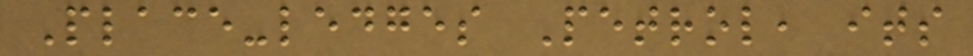Place-ledges Petrol, its
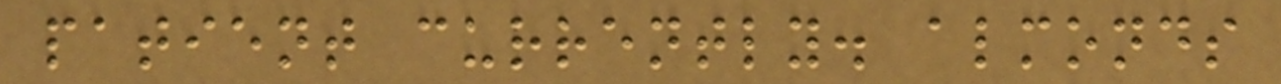patient currently. almonds
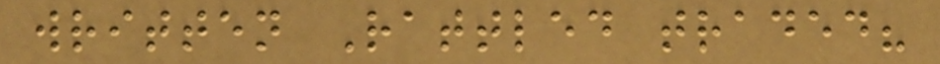written Rattled traded?
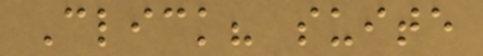Click? suite
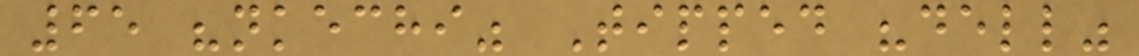65 "nkechi" Tipped "dell"
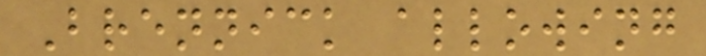Brennick allowing
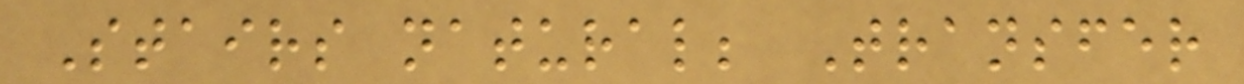Stairs natural; Transfer
